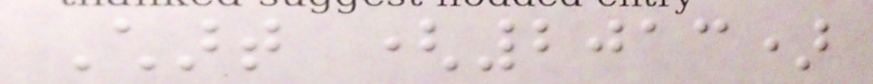Chart (2013)
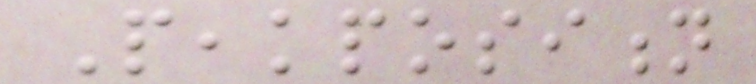Peakposition
